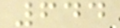644
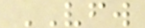VFW
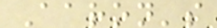Aaron's
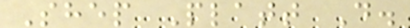Shep Platt D.
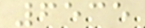6535
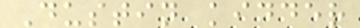Dustin kidder
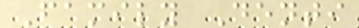Family Denti
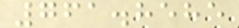761.8585
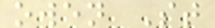owen St
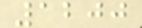1200
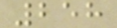258
